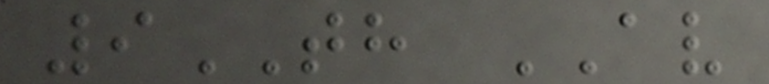9TH AV
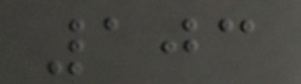103
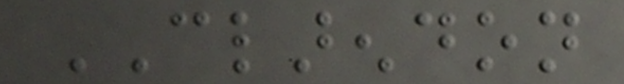CLARENDON
